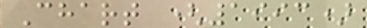Chart (1993)
